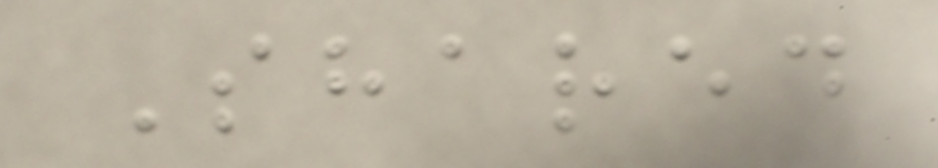Shared
